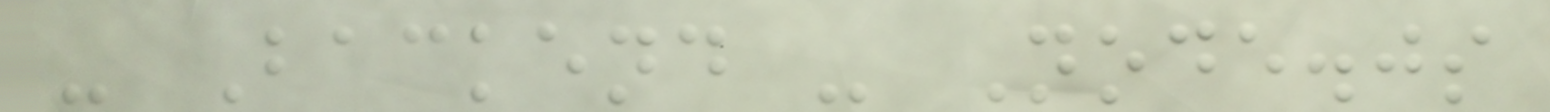- Backend - Node.js
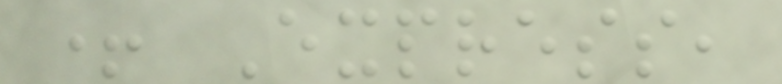+ Express,
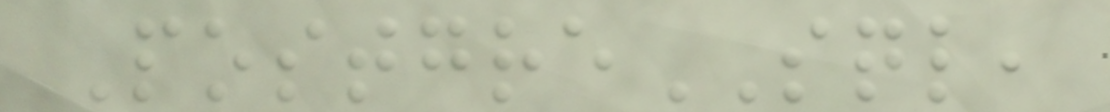PostgreSQL,
